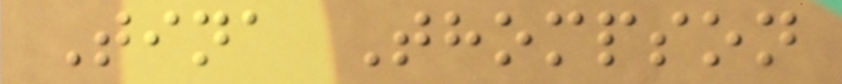Tina Thompson
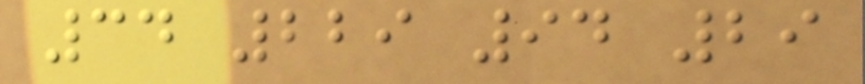34 229 94 29
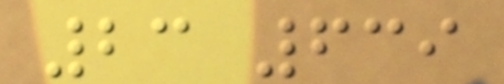23 639
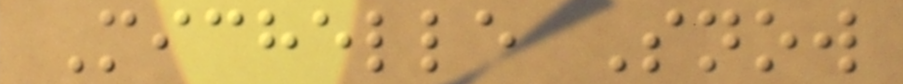Michelle Snow
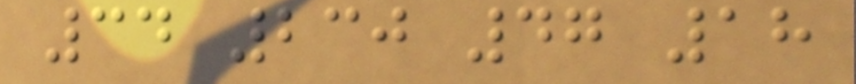34 230 47 18
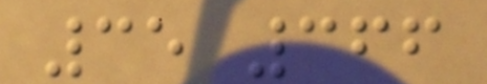35 366
